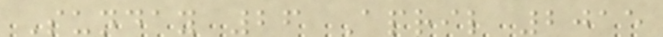Sunday 26 April 2015
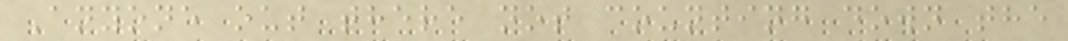Anyone out there not counting down the
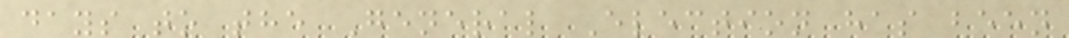days to the General Election has been
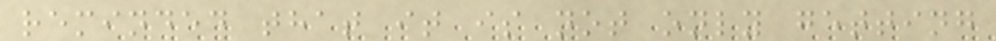reminded that it is not only getting
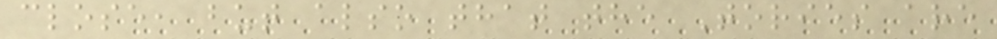close, but also that the Tories are
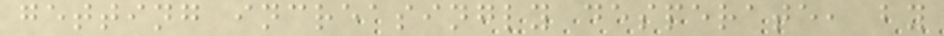getting increasingly desperate, by
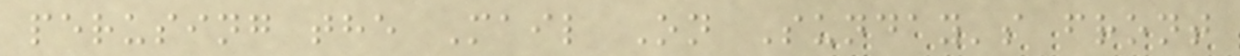perusing the Mail On Sunday's front
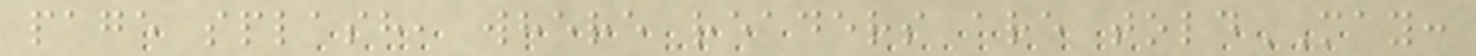page splash, where readers are toldMAY:
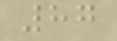87
